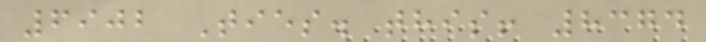6902 Ties. this! 8374
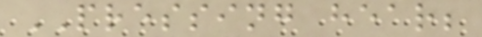PRESSING hear;
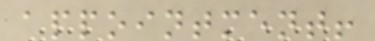appointment!
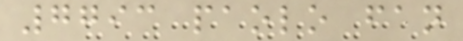7793 paolo fan
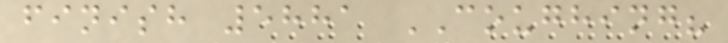finish 5881 COUGHING?
